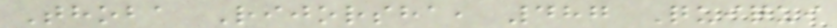Thoba Rijorsha, 487 Quiqui
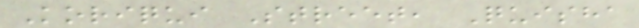Koriqui Street, Quisha
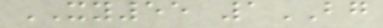XY55 1BG
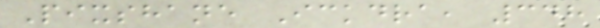Pixshane Ickdra, 348
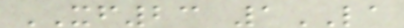XF23 1LA
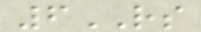6RS
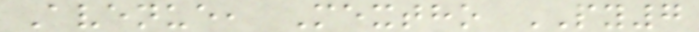Avenue, Mextho PY7
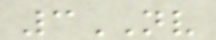3NV
